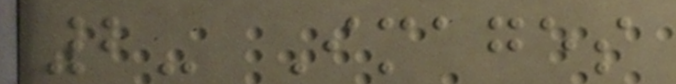2- Images
